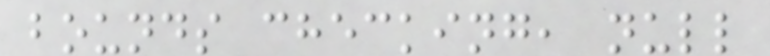bounds checking, null
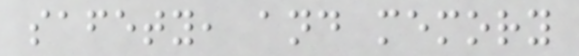safety, and memory
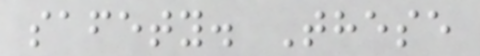safety. These
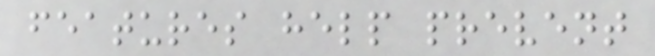features help prevent
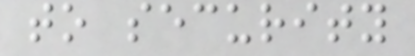to security
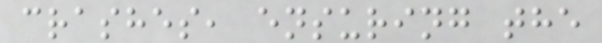crashes, ensuring the
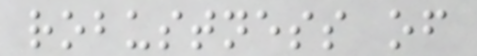robustness of
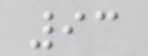93
